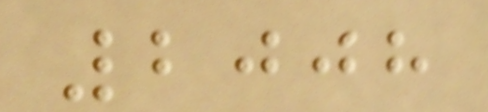2008
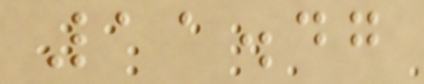11.47
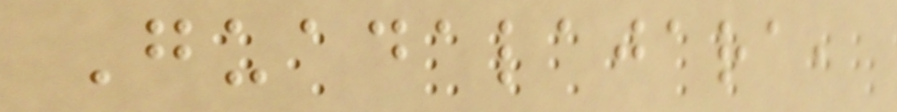Guadalajara,
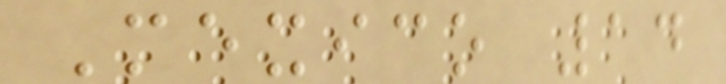Mexico 14
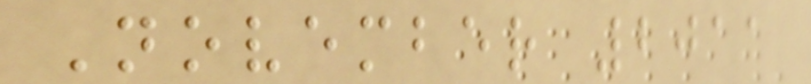November 2011
